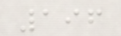196
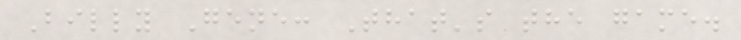Billy Gene: That's the game.
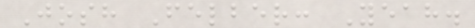Josh Felber: Yeah.
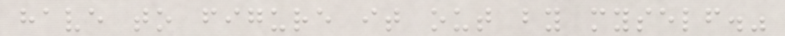have to figure it out by myself."
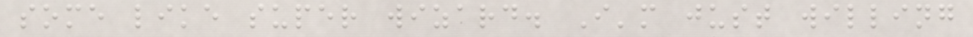some like super wizard. I'm just willing
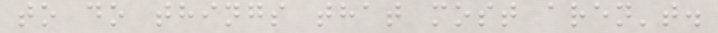to do things that most aren't.
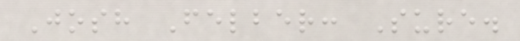Josh Felber: Sure.
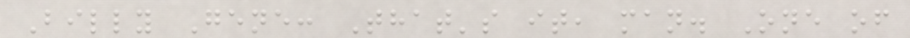Billy Gene: That's it, man. One of
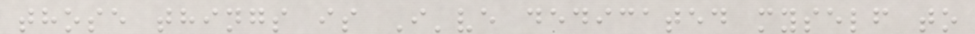those things is I've dedicated myself to
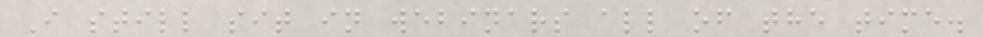I still sit in webinars all of the time.
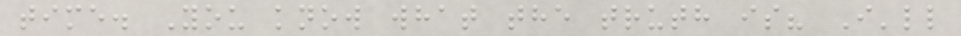time. You know what the truth is? I'll
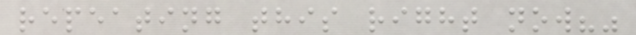repeating this right now?"
